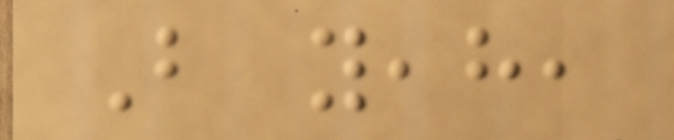But yeah,
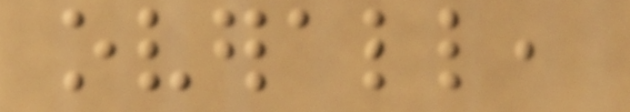overall,
